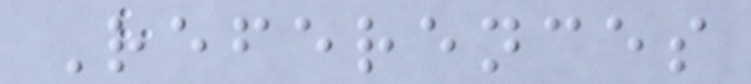References
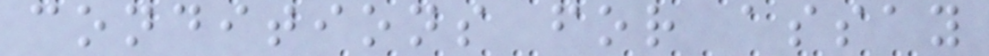conditions for assay
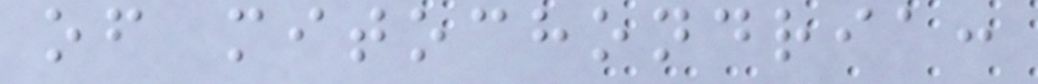of mitochondria:
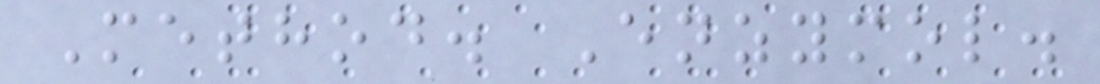Method. Enzymol.
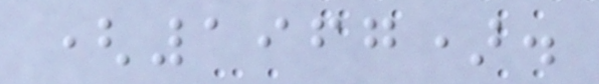(1967).
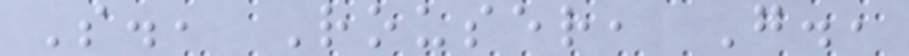S., Rouser, G.,
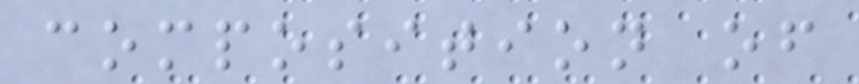composition of
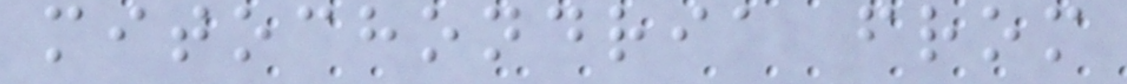mitochondria from
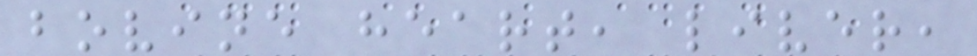bovine heart, liver,
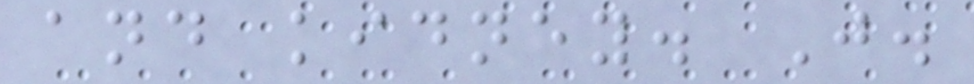and kidney. J.
